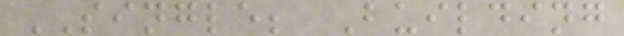SINGLE; Building
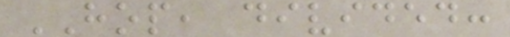HOP, divided:
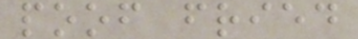poof fried
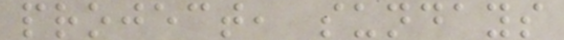project, sundays
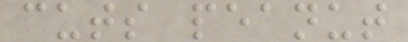cuts peanut
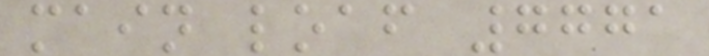main loaf 7771
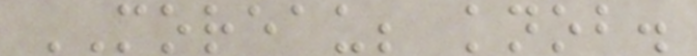MOREAU; knob.
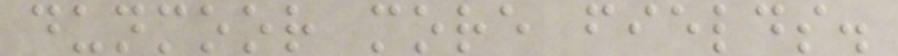dunmoor more fields.
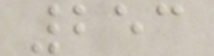253
